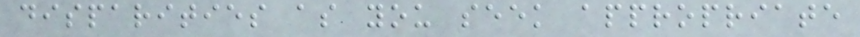disparities as you seek appropriate
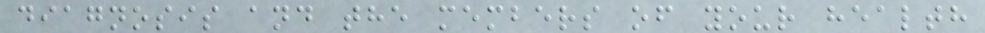diagnosis and the members of your health
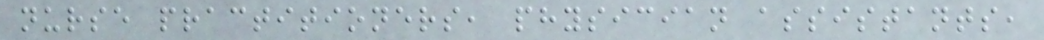nurse practitioners, physician assistants,
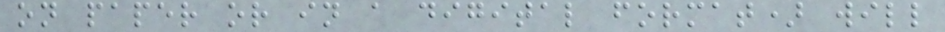on paper or in a digital format) will
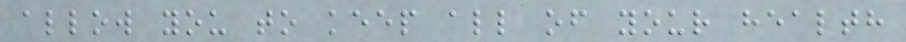allow you to keep all of your health
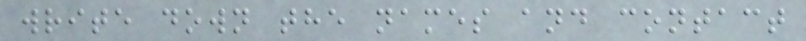write down the names and contact
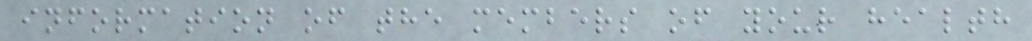information of the members of your health
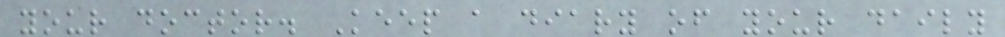your doctor. Keep a diary of your daily
